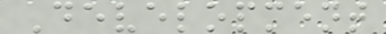Development
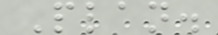Plan.
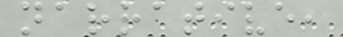narrative,
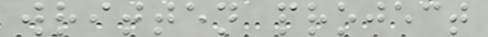written project
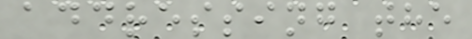addressing the
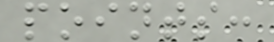points:
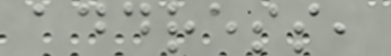address,
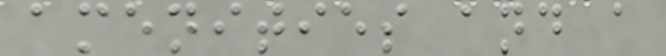amenities and a
